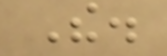The.
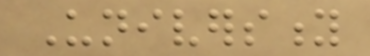University
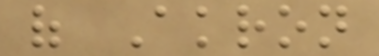of Akron
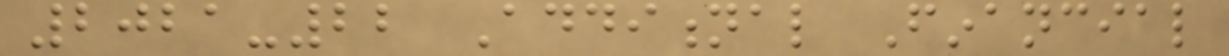2021-22 Additional Financial
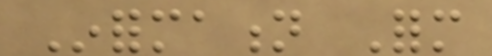Information Form
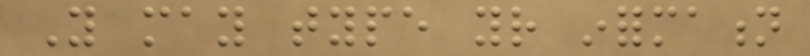You may type your information
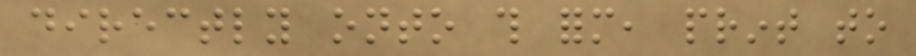directly onto this form, print to
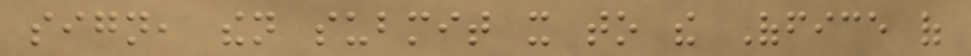sign, then submit it to the Office of
